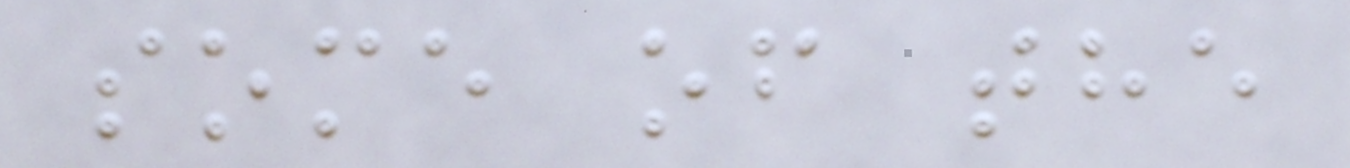some of the
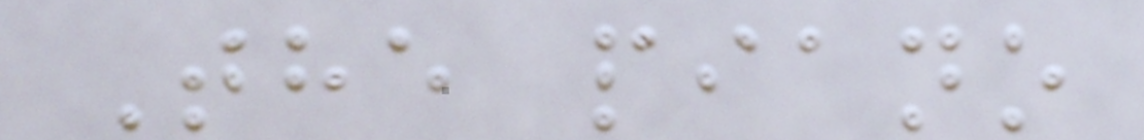The piano
